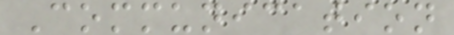Communication
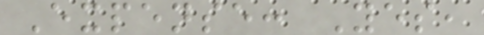Expense: Yes,
